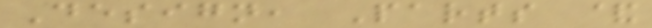Design, Parts &
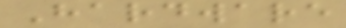Hardware
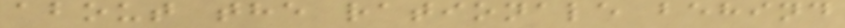about the rationale behind
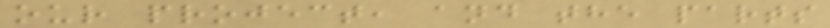our project, and the parts
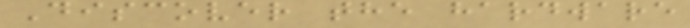Discover the hardware
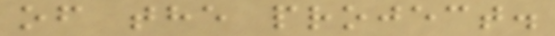of the project.
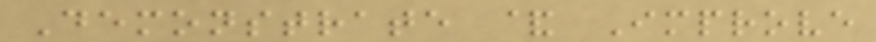Demonstrate & Improve
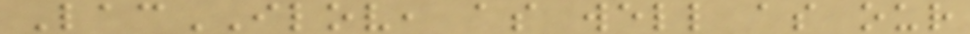LacILOV, as well as our
